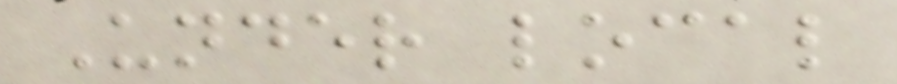Under local
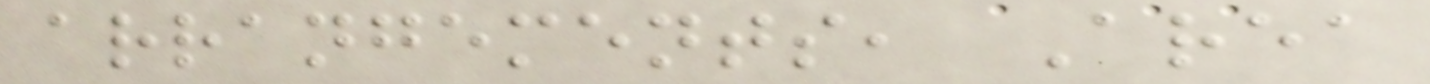arrangements, Area
